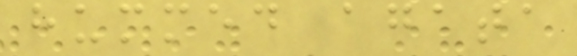hummed agata
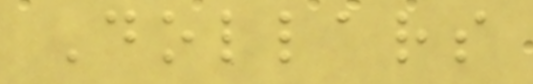Dollars
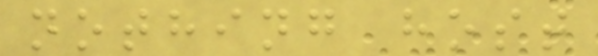nothing host
